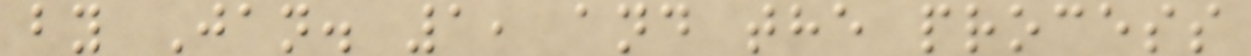by Jan. 1, and the process
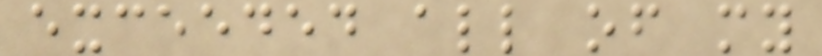exceeded all of my
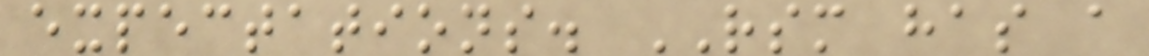expectations. RSM has a
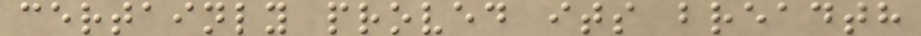certainly proved its breadth
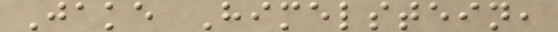Jake Himelstein,
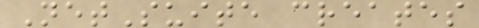NetSuite creates
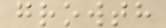growth
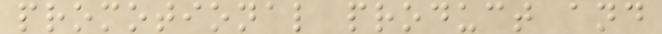promotional product and
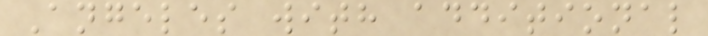Angeles with additional
